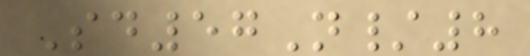Sd57N/8
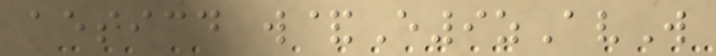aesicd w&E9zAvW
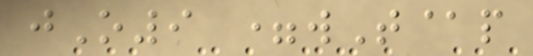jO9 =wT@p
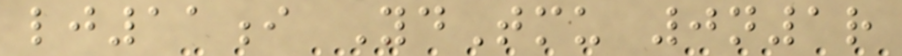lj11i YdTmu 0n1r
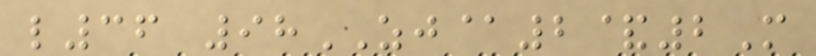l36 98ZJ@2&2M
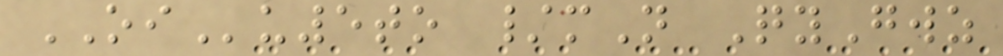OIu5to /mN QyGwz
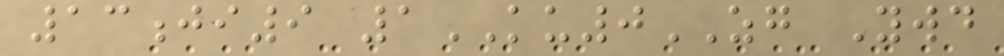13ji9 1KU0ZG Ywd
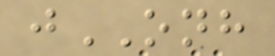jONH
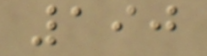190
